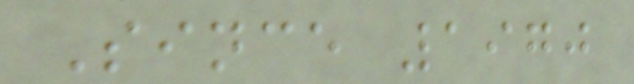Since 1970
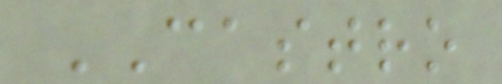CASTRO
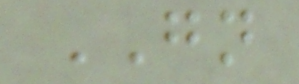GN
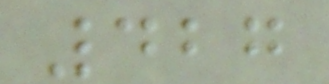427
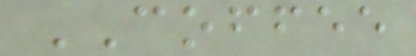COFFEE
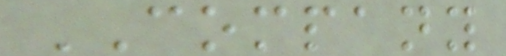COMPANY
